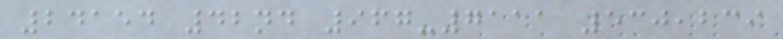24154 42nd 967-7111 530,239
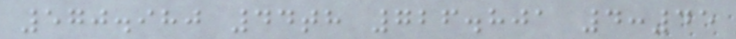570.980 44th 726.801 4:45
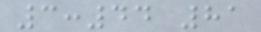3:44 81
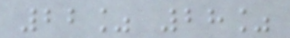22% 28%
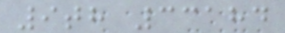9th 33184
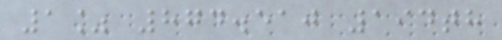1% 874.510 194th
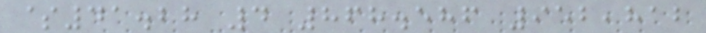$41.28 4 868.586 952,812
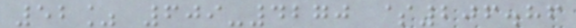52% 609-4270 $206.86
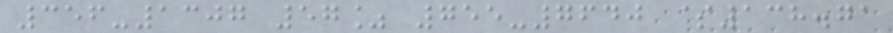356-1307 57% 755-7640 $138.71
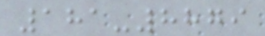181-8879
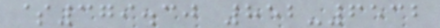$379.30 852-6532
